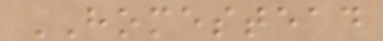HOMESTEAD
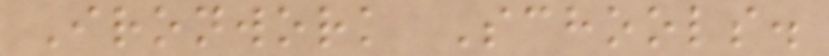Ironwork Schools.
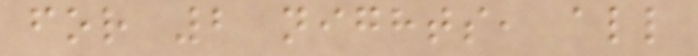for 2 nights, all
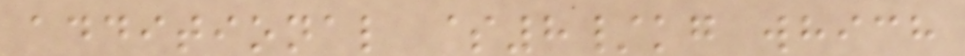additional $8/kg which
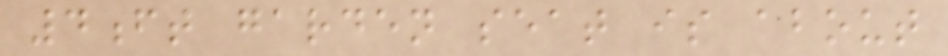4ft garden seat is about
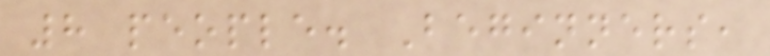8 people. Beginners,
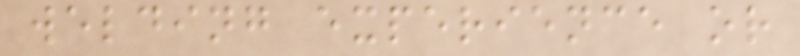welding experience or
